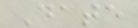Date
